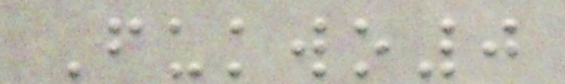Fukwo0
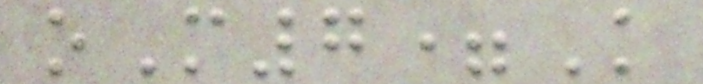oM7=K
